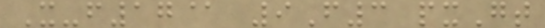X-f17@ 9F3 pxGt
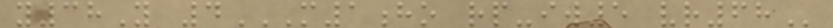y38Y 4M1HO RP-IW5 VR68
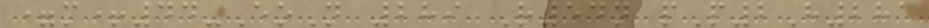=m+44-EoN 289 R54n pP2H281
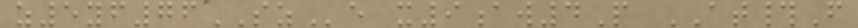z5yf76SZe x9aw4P AT#F
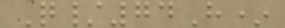Q/74H*
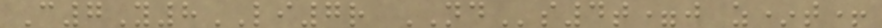C7Y8LI7r NDs4t=j z*t+
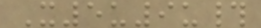X5u9u#
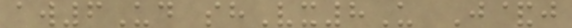aw6Ud shVx8U J&j
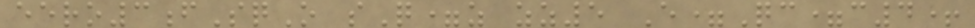eero3fSqO sQ=z zz5 E=Qc=c4+
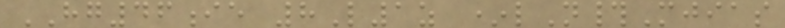HG46ie 8L1z *lN#Mjias
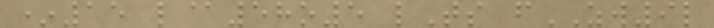*15 l@58o5 lTs fZW9l
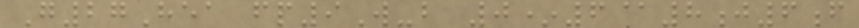G27Hea fp9W-b 0*6@8j6f
